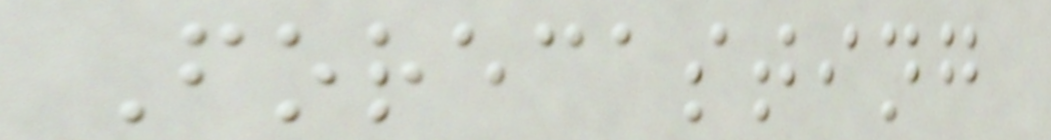Forecasting
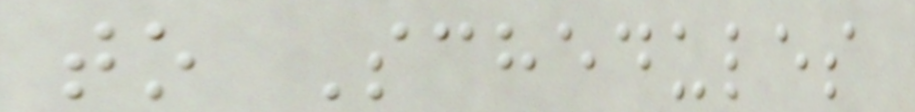to Schedules
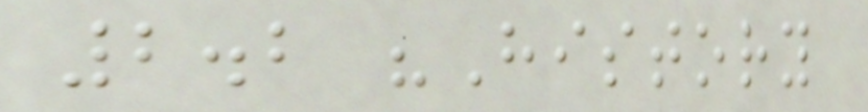2.2 "History
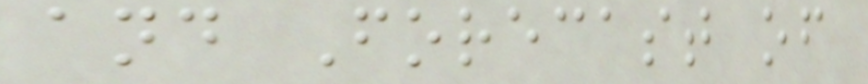and Forecast of
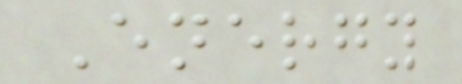Energy
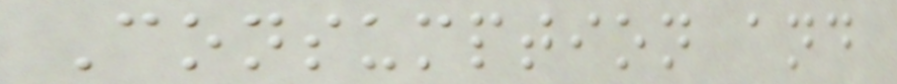Consumption and
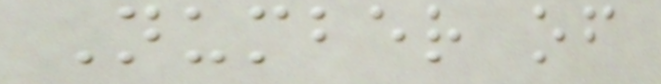Number of
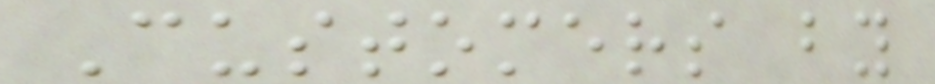Customers by
